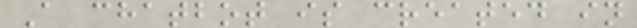A chatbot is created in
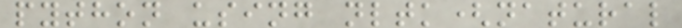python using nltk(natural
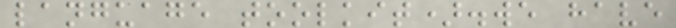language toolkit).we have
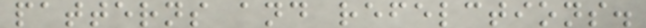patterns and refelctions.
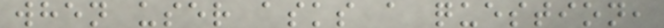when user asks a question,
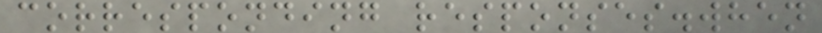corresponding responses.when
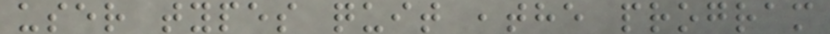user types quit ,the program
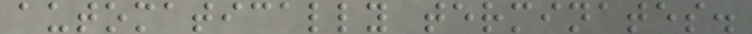automatically terminates.
